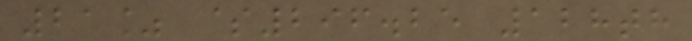21% $296.25 128th
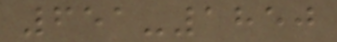651-1850
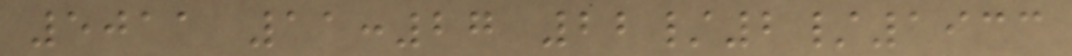5011 11:27 22/2/1933
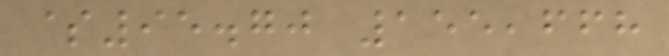$95.70 155,668
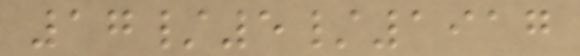17/5/1917
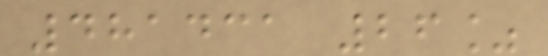481431 26%
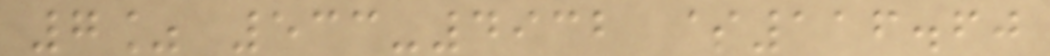7% 533-4932 $116.60
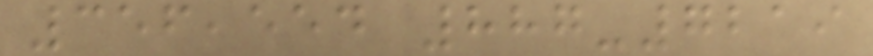356,554 887-7219
